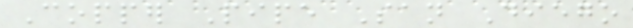Copper Pipe San Diego
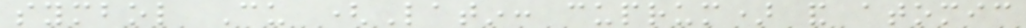symbol Cu (Latin: cuprum) and atomic
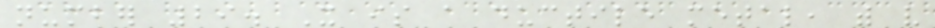number 29. It is a ductile metal, with very
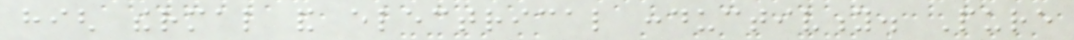high thermal and electrical conductivity. Pure
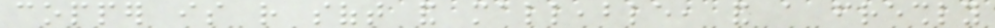copper is rather soft and malleable, and a freshly
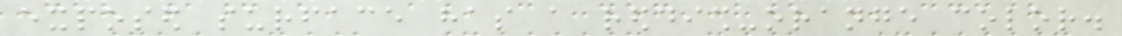exposed surface has a reddish-orange color.
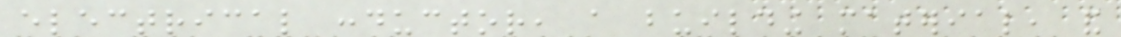electrical conductor, a building material, and
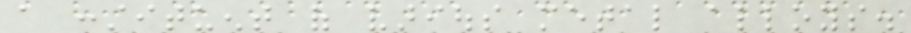a constituent of various metal alloys.
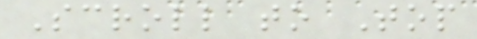Scroll to Top
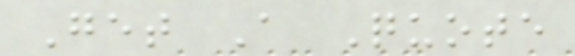Get A Quote
